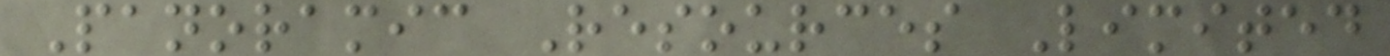Panoramic Resources Limited
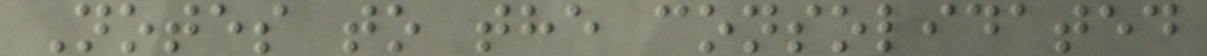Notes to the consolidated
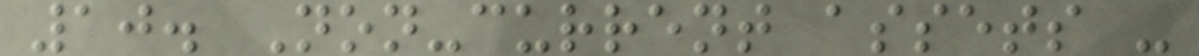10. Non-current assets -
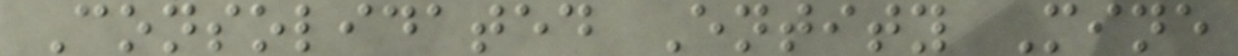Consolidated Entity Mine
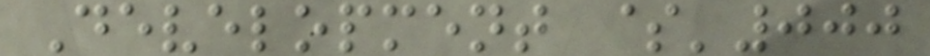Development $'000
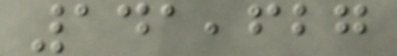141,627
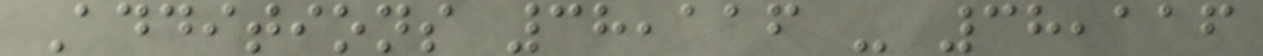Additions 38,116 - 38,116
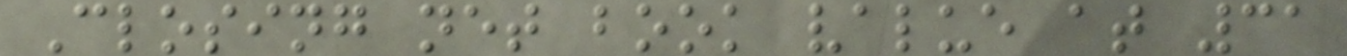Closing net book value at 31
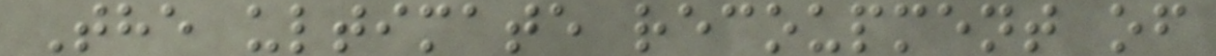The ultimate recoupment of
